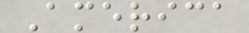America
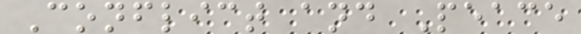Conflict and Peace
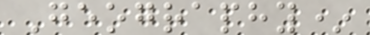Geography*
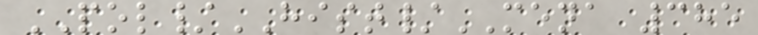POL/HIST/MENA 385
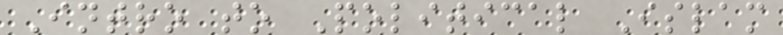Intro to Political Islam
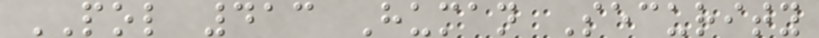POL 413 Human Security
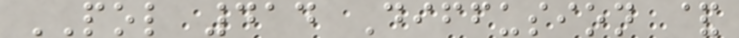POL 414 Diffusion &
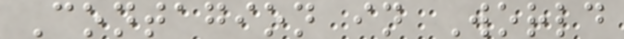Contagion in World
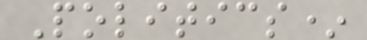Politics*
